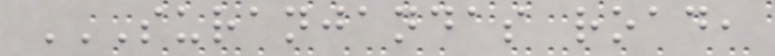SURANJANDAS ROAD,
